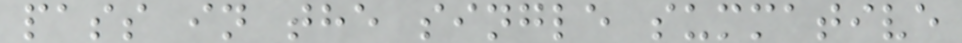pass in the single summative
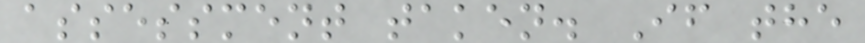assessment taken. If the
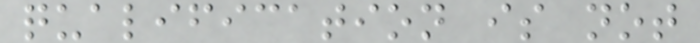qualification is not
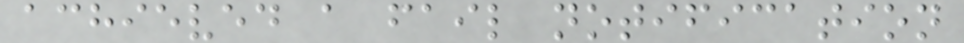achieved a fail notification
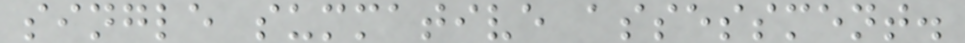single summative assessment.
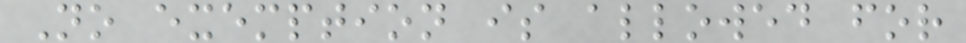No exemption is allowed for
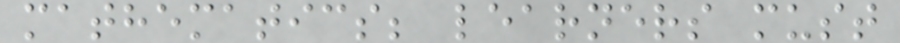mathematics; learners must
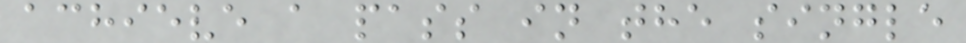achieve a pass in the single
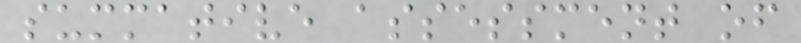summative assessment of
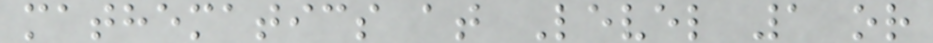mathematics at Level 1 or
